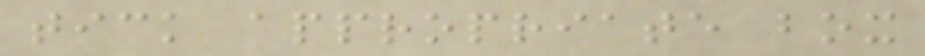tick appropriate box
